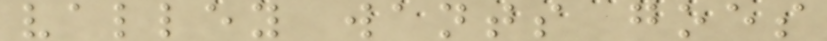valley wants goes
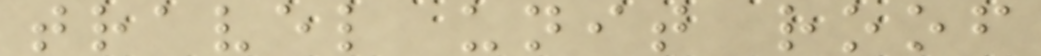travel unit roof
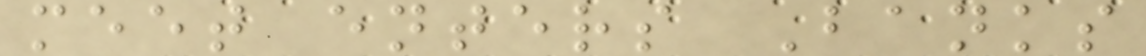meet enters Banks
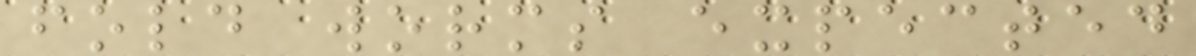fold worms expected
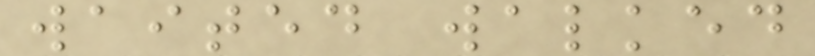waited walked
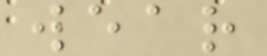wear
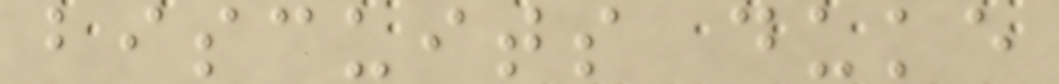biscuits duke
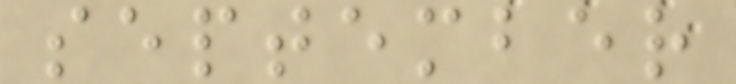september
